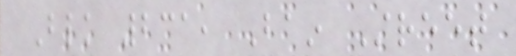Blk 231, Bain Street
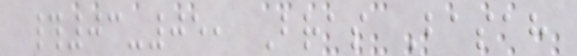#03-05, Bras Basah
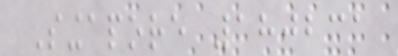Singapore 180231
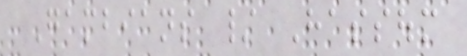Gambians / Hassoum
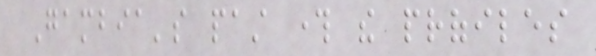Gambia's past through the profiles
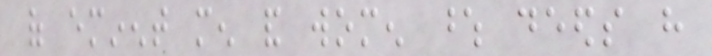of eminent men and women whose deeds have
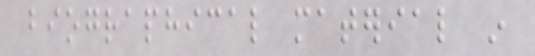biographical material in
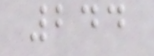244
